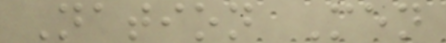Nation Men
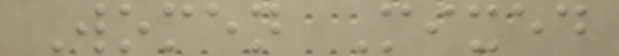Women Mixed
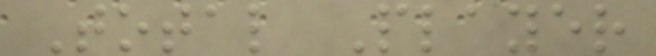Total Player
